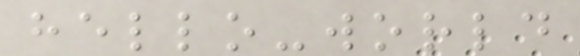hello-world
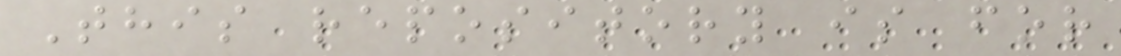This repository is for
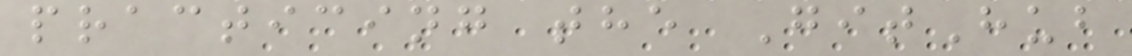practicing the GitHub
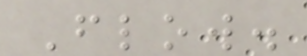Flow.
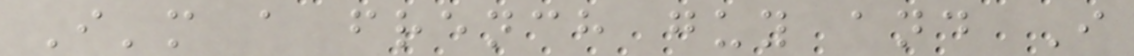I'm a french guy and I
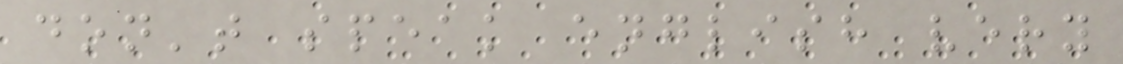don't speak english very
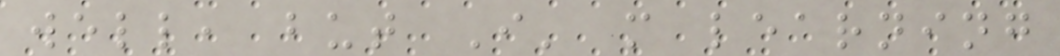well, but I' m learning
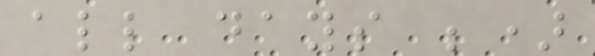all days ;)
